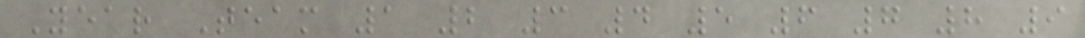Year Team 1 2 3 4 5 6 7 8 9
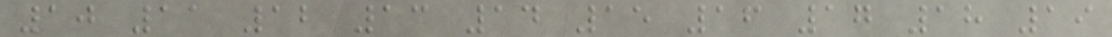10 11 12 13 14 15 16 17 18 19
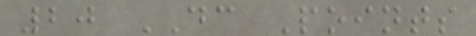20 DC Points
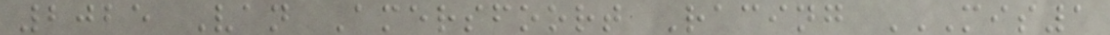2025 Van Amersfoort Racing MIS1
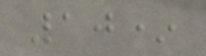10*
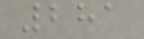281
